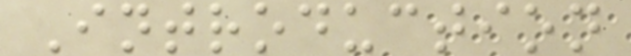Introduction
